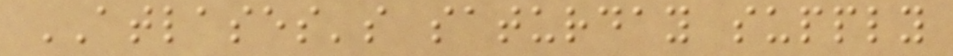ATLASES's saturday supply
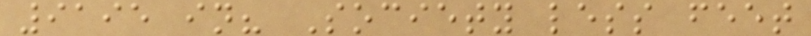9195 in? Society less feet
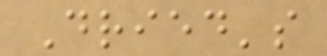Dried's
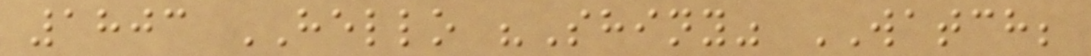1803 HELLO "Shiny" WATCH;
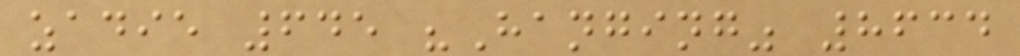zadie 645 "Hanging" 8634
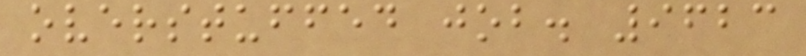overstuffed job. 9623
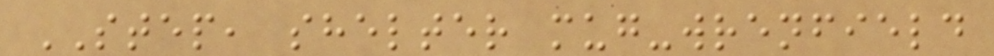STEP, shelter mug-wrenfield
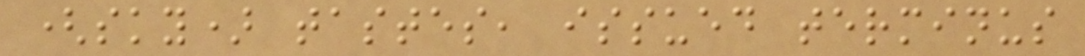(sky) tastes, issued terminus
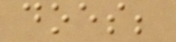does;
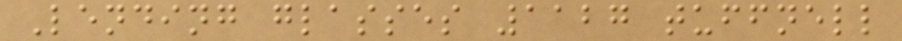Lending glasses 1127 tuffnell
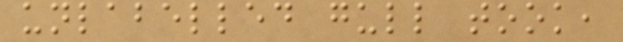unlabelled gull took,
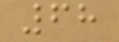68
